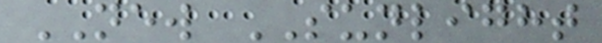NEW SUNLIGHT
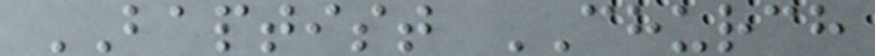BAPTIST CHURCH
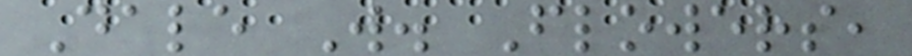Dale W. Flowers,
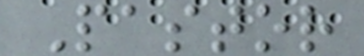Pastor
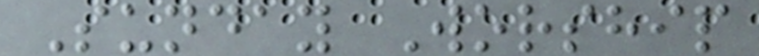Sunday Worship
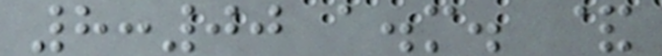8:00 a.m. &
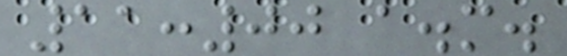11:00 a.m.
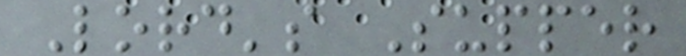Lord's Supper
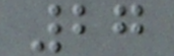27
